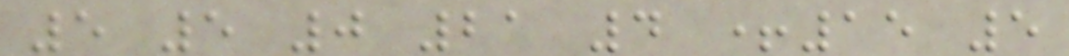5 5 0 21 4 +15 5
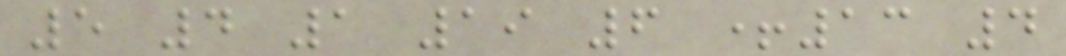5 4 1 19 6 +13 4
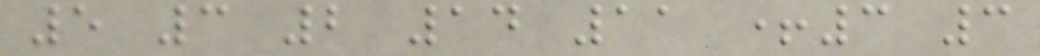5 3 2 14 11 +3 3
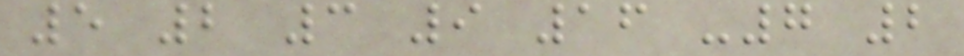5 2 3 9 16 -7 2
